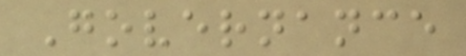Governance
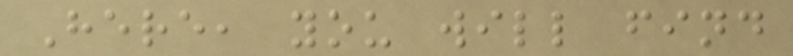Here, you will find
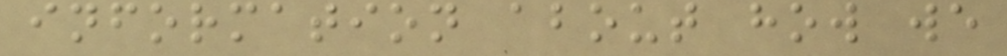information about how we
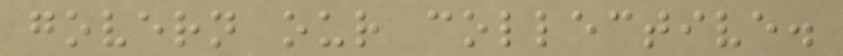govern our collective.
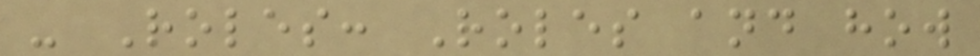- Roles: Roles and how
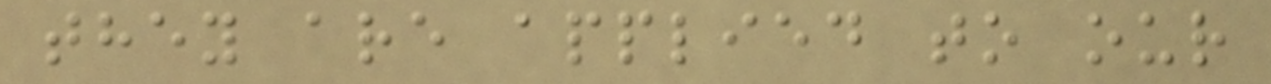they are applied to our
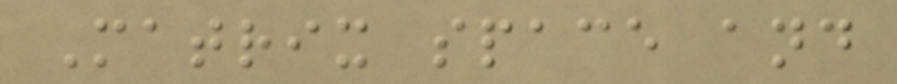Matrix space and
